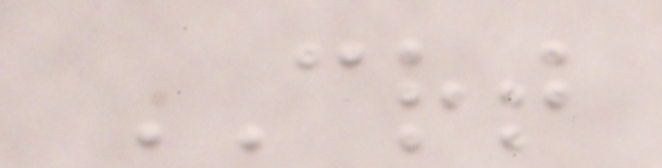CRT
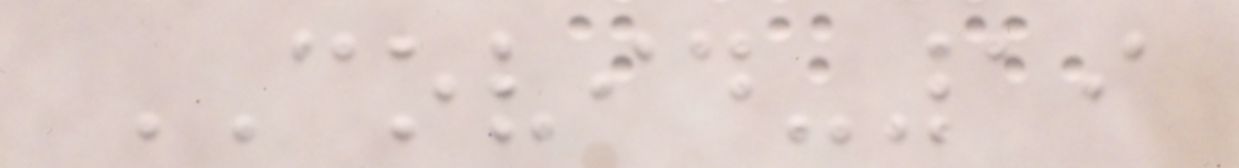COVID-19
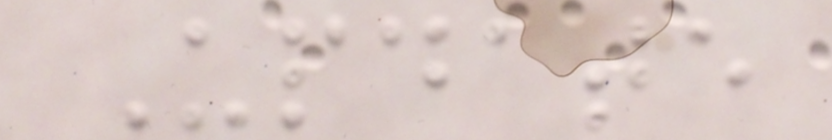Update
